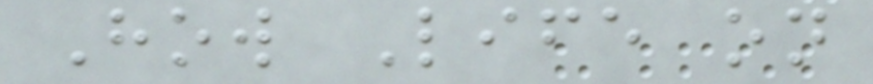How Life on
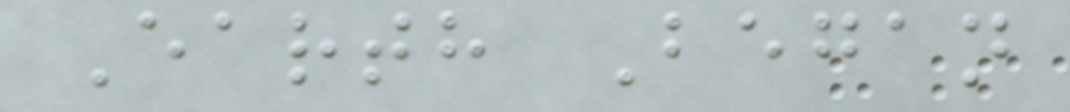Earth Began
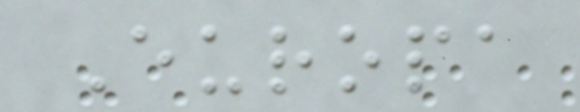Europa
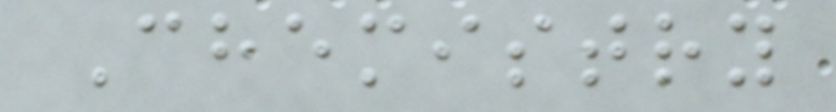Chemistry
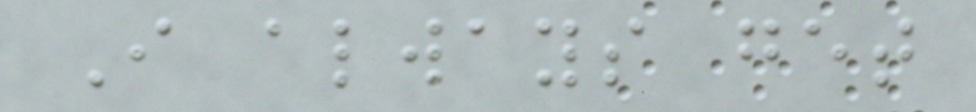I always get
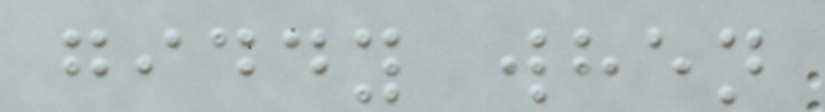giddy when
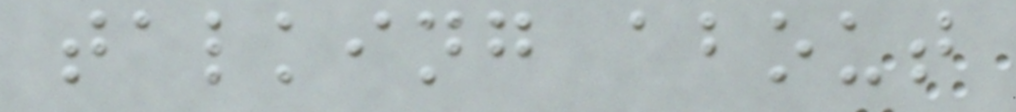talking about
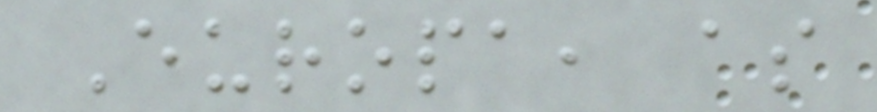Europa, as
